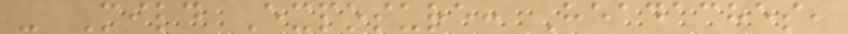- Mild Exposure: Headaches,
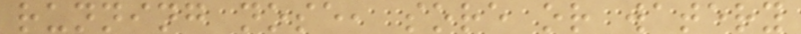running nose, sore or watery
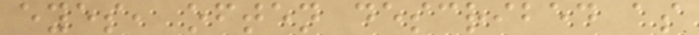eyes, often described as
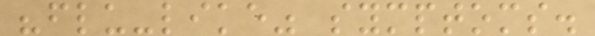"flu-like" symptoms.
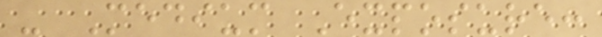- Medium Exposure:
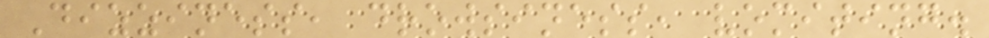Dizziness, drowsiness, vomiting.
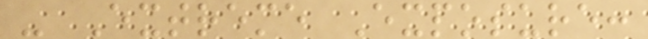- Extreme Exposure:
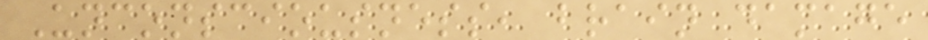Unconsciousness, brain damage
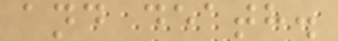and death.
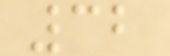32
